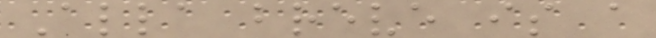Alla breve is a
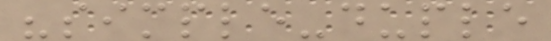"simple-duple
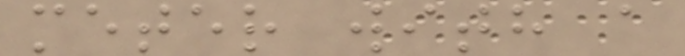meter with a
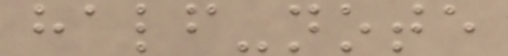half-note
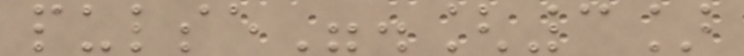pulse".[3]
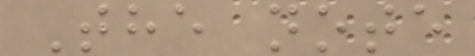The note
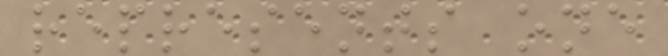represents one
